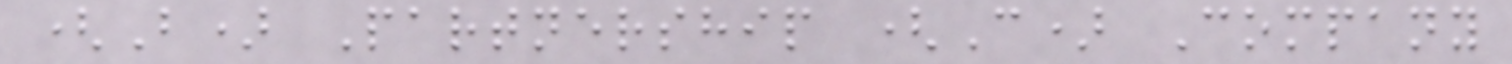(B) Partnership (C) Company
